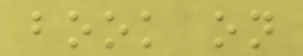book on
